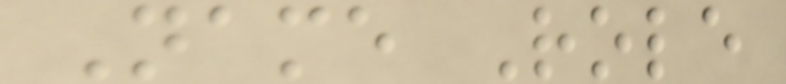Name Role
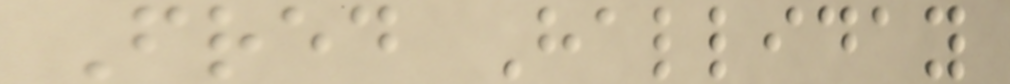Fred Halliday
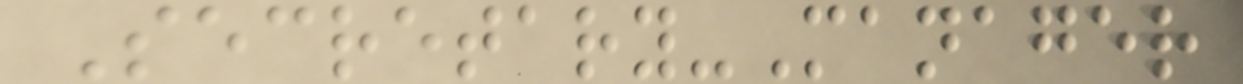Secretary-Manager
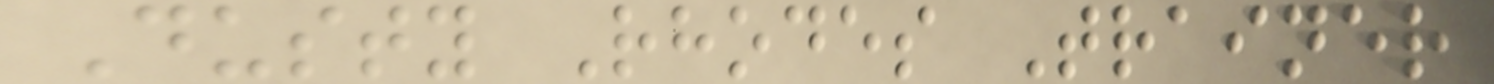Dusty Rhodes Trainer
